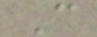C
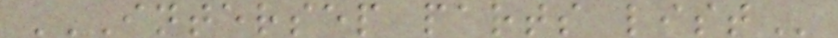INTERSEP PARTS LIST
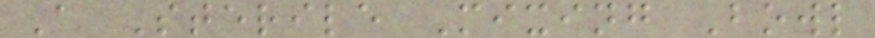A Sterile Mixing Bowl
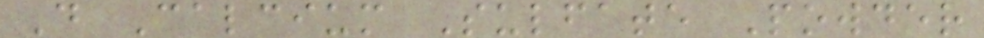D Calcium Sulfate Powder
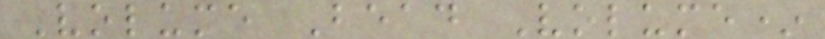Volume Bead Volume*
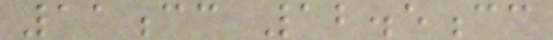11cc 12.5cc
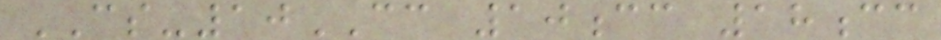CS-10CC 10cc 18cc
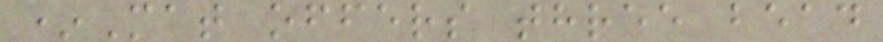*Mat offers three bead
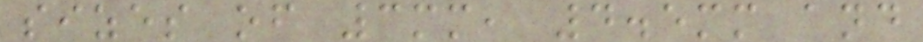sizes of 3mm, 4.5mm and
